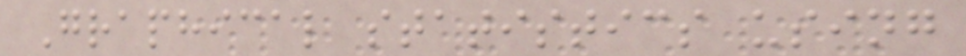Graphical statistics using
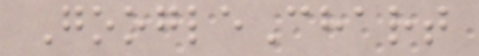GoogleChart
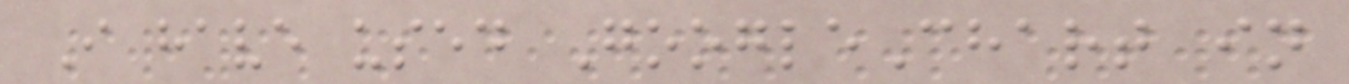I have used GoogleChart in
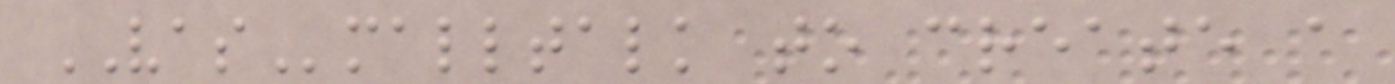VASmalltalk to create a
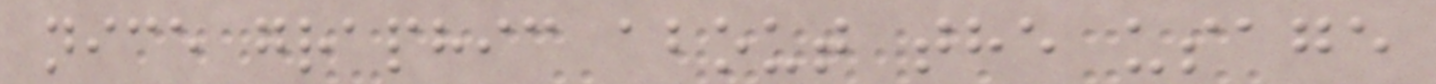nice graphic about the usage
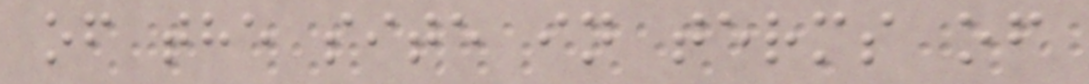of the site in terms of
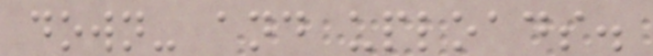down- and uploads.
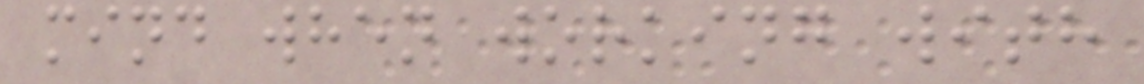mind when working with
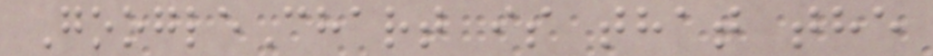GoogleChart is that the
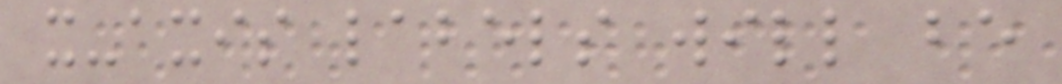x-axis labels will be
